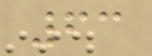63
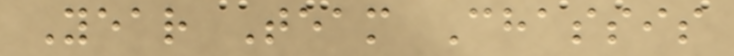Year Team Chassis
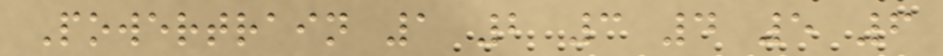Powertrain 1 2 3 4 5 6
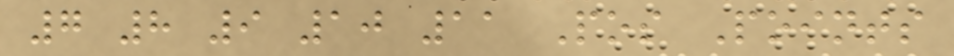7 8 9 10 11 Pos Points
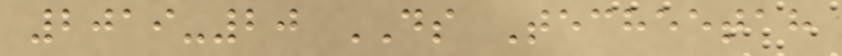2019-20 DS Techeetah
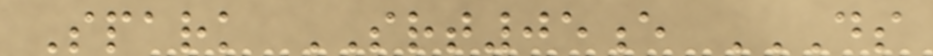Spark SRT05e DS
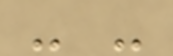- -
